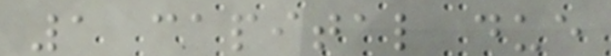1 capital due
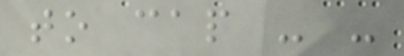to cap - -
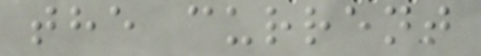the current
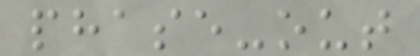phase-out
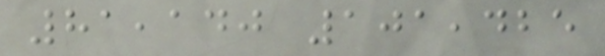81,140 101,425
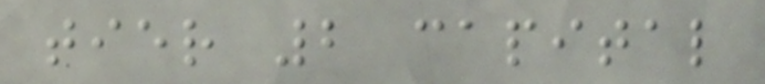tier 2 capital
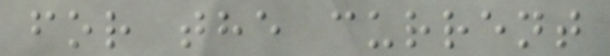for the current
